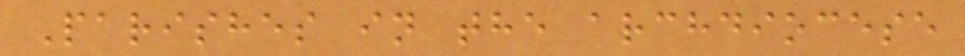Parishes in the archdiocese
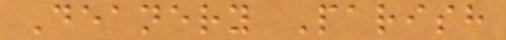Deanery Parish
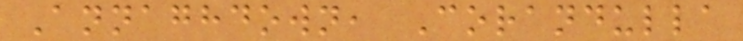Annaghdown, Corandulla
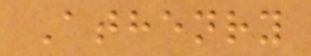Athenry
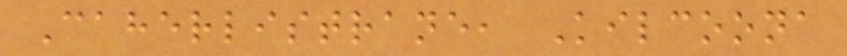Caherlistrane, Kilcoona
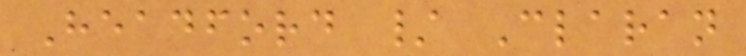Headford / Claran
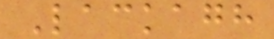Lackagh
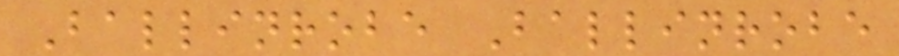Ballinrobe Ballinrobe
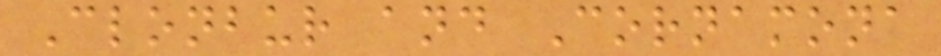Clonbur and Cornamona
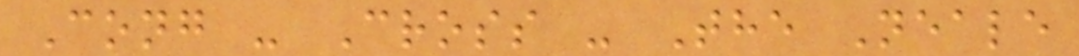Cong - Cross - The Neale
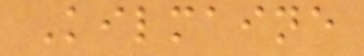Kilmaine
